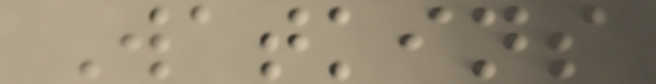Watkins
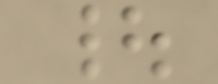|
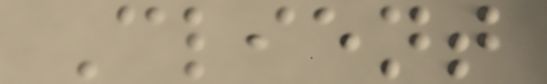Client
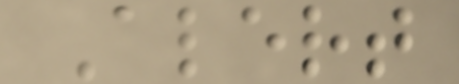Alert
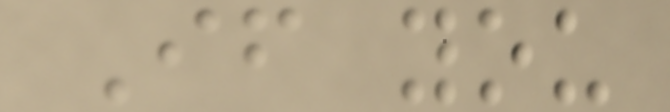If you
